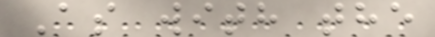As with the
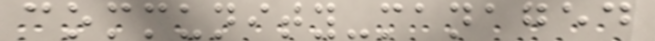community-managed
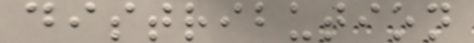distribution
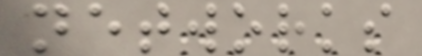networks
